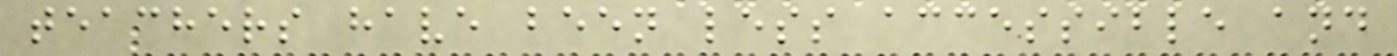teachers have been less accessible and
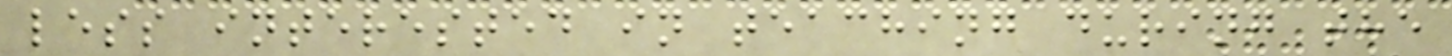less interested in teaching during the
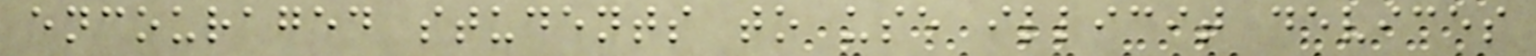encouraged students to use illicit devices
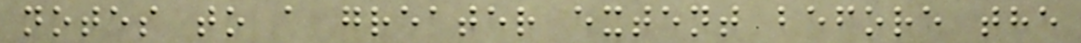notes to a greater extent before the
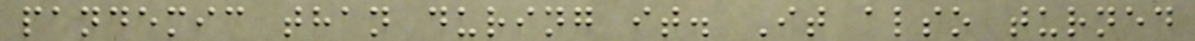pandemic than during it. It also turned
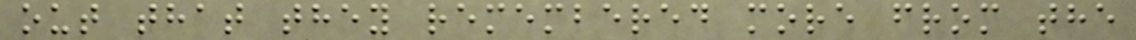out that they remembered more from the
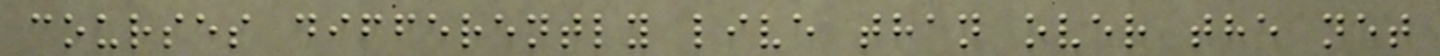courses differently live than over the net
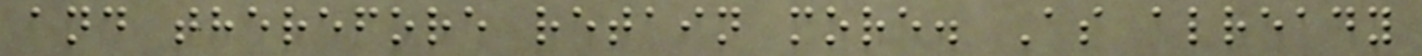and therefore retain more. As already
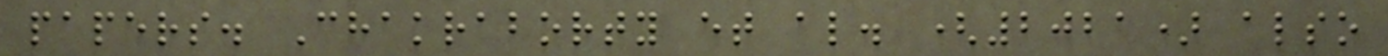papers. Chakraborty et al. (2021) also
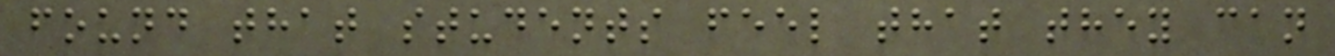found that students feel that they can
